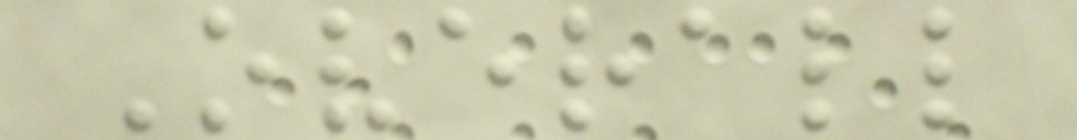Overall
